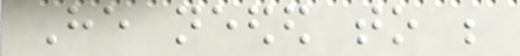He needed to be
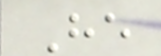He
